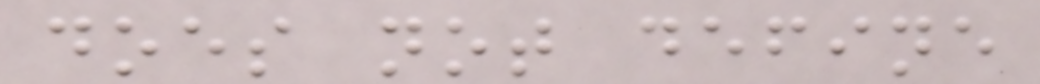does not define
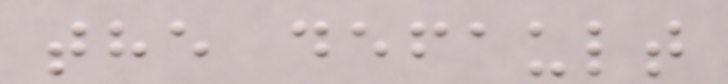the default
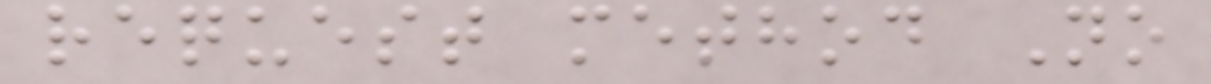request method No
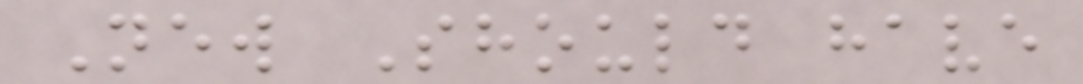New Should have
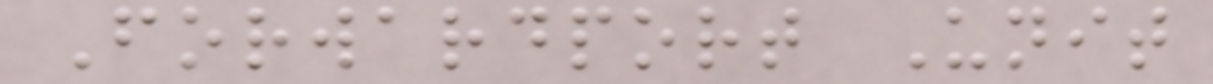Forwardport Unit
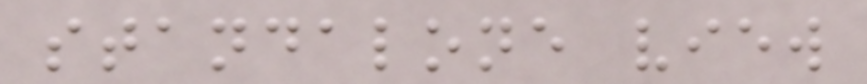standalone view
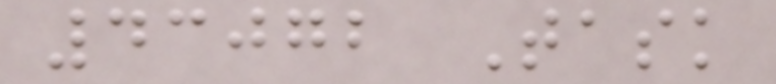43072 Task
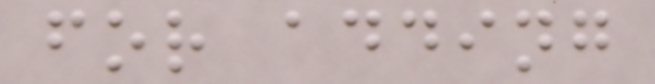for adding
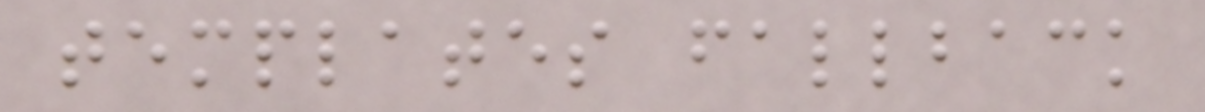templates fallback
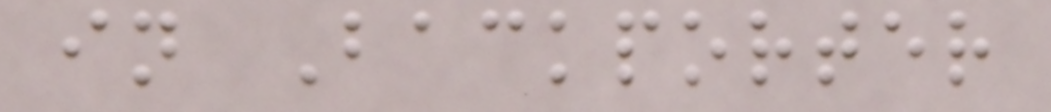in Backporter
